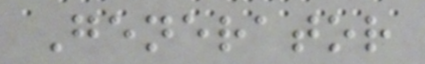Generator
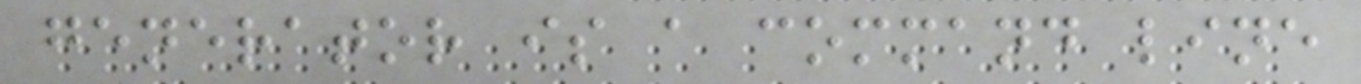generator is a command line
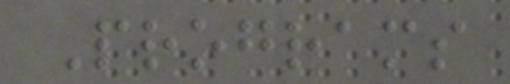Programs
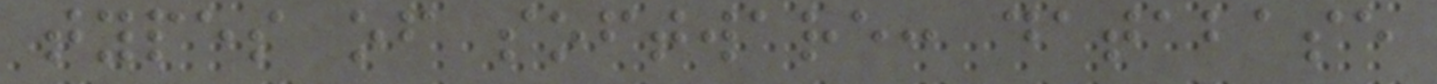types of software: database
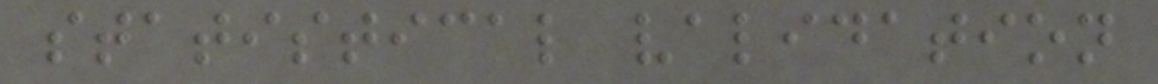statistical validation
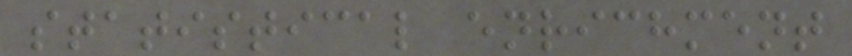statistical enrichment
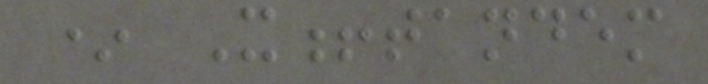* X!tandem
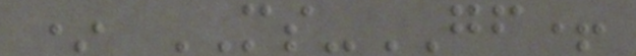* MS-GF+
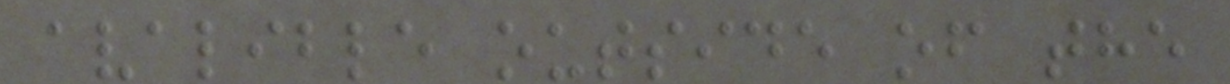avalible outside of the
